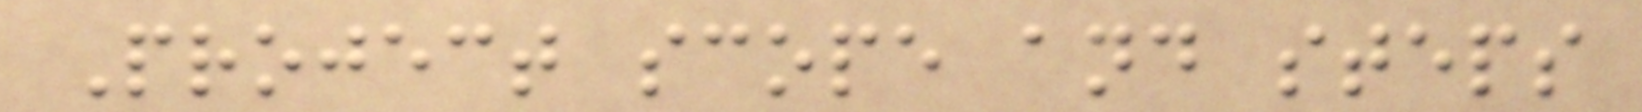Project scope and steps
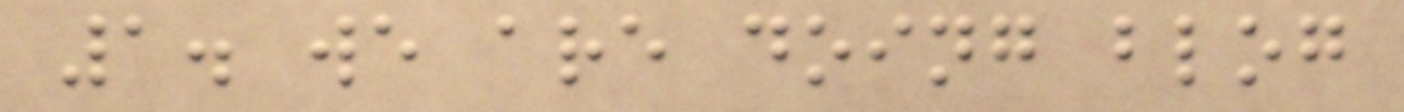1. we are doing blog
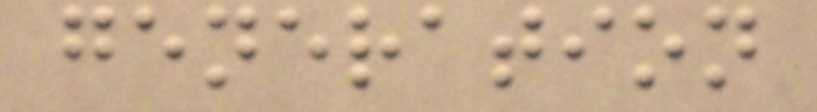generation
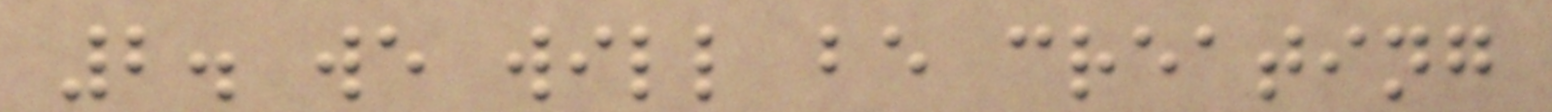2. we will be creating
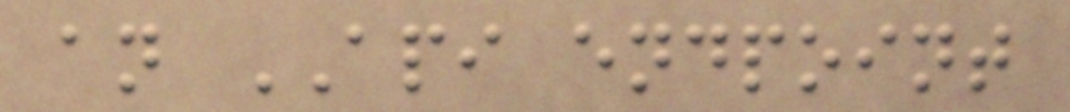an API endpoint
